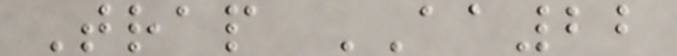Trap AA22
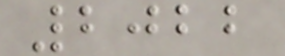2022
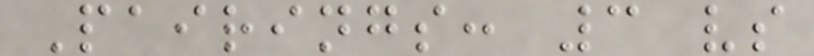Pairings: 3 vs
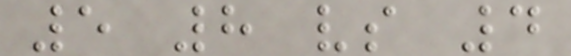5 8 vs 4
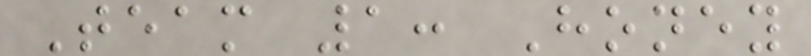Team 1: Honey
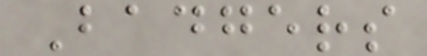Badgers
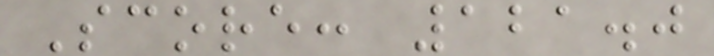Score: 121.0
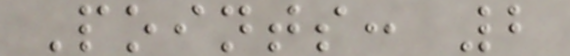Points: 2
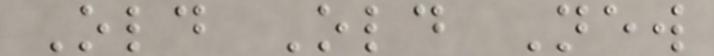Old Old New
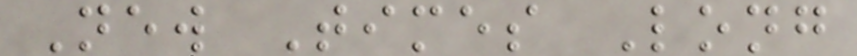New Times Long
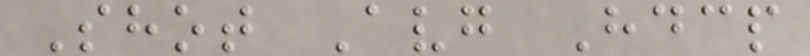Shot Avg Hdcp
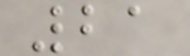21
